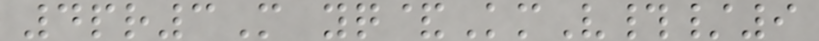4pr3M yq&KmV#/9
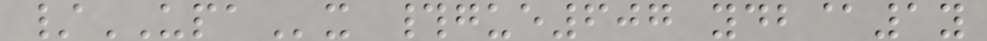/UPAx #gue607 ydb@1y
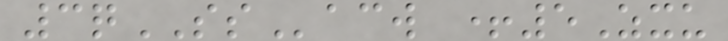3qSSacw +5Zxu
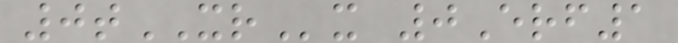0tXRx 0Erf1
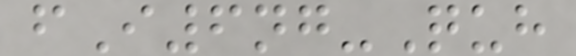fI6ng-Quh
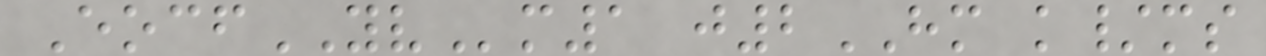EocfYVm1 j2HM k/ms
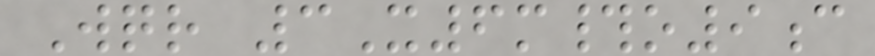Wqr 3X6m#o9c
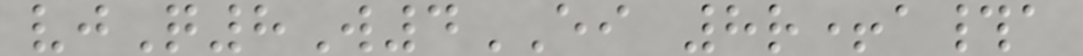vjQ8W4EI 8r+a#a
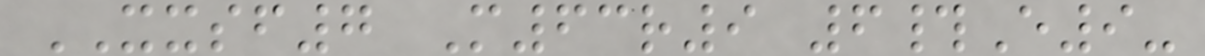XXSF7 M63r9 6#E9-
